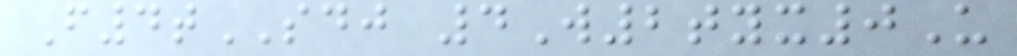F4tSDJ 4W2tyx0U
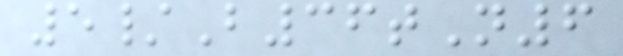5/B36tN6
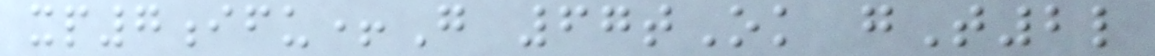xp7ifu+G 67tOk gT2l
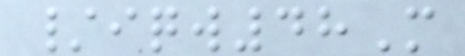/iqw48M
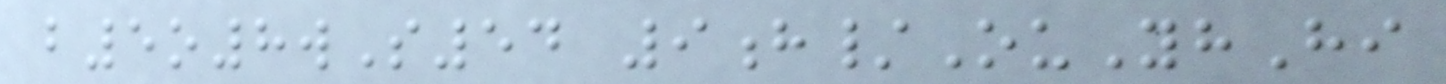b5o8wS54 9h/OuYhHi
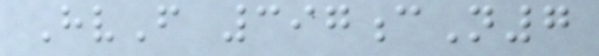HvF 397cN7
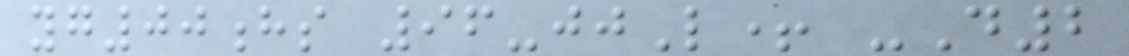yg00hs 96-jjL+ -D2
